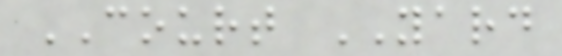COURT YARD
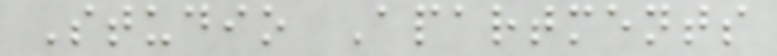Studio Apartments
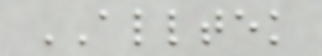ALLTEK
